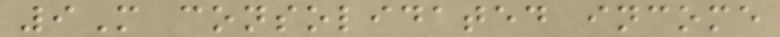9M consolidated income
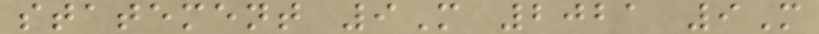statement 9M 2021 9M
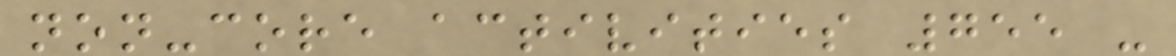non-core activities 755 -
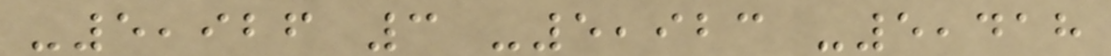-5,926 3 -5,923 -5,418
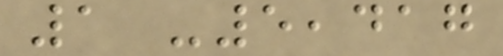1 -5,417
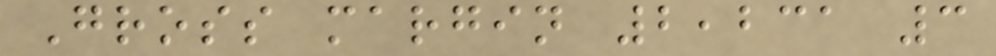Gross margin 2,231 3
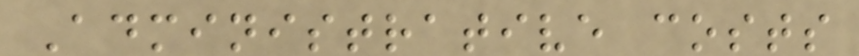Administrative costs
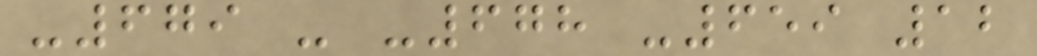-679 - -678 -659 12
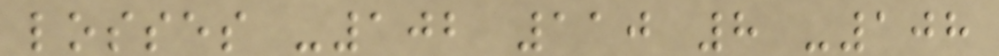losses -102 110 8 -108
